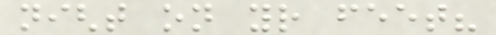night on your feet?
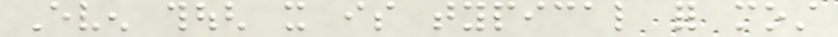Even though it is typical for most
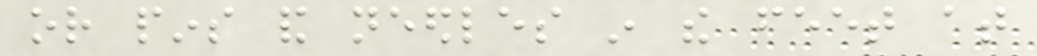or pins and needles in the feet at
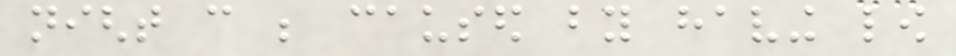night can be caused by having low
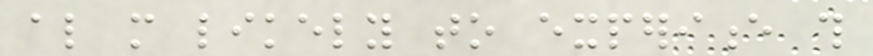also more likely to experience this
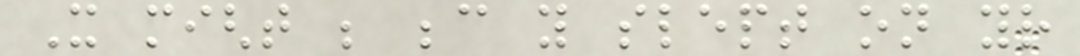It might be because you slept on your
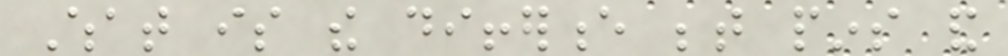What is the difference between pins and
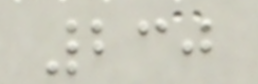230
